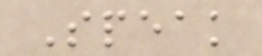Speak
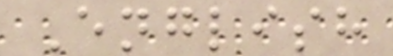English
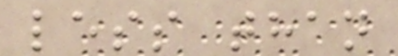less than
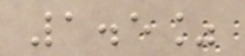1.5%
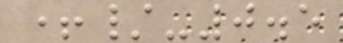+/-0.5
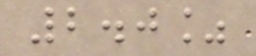2.0%
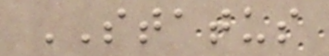STATUS
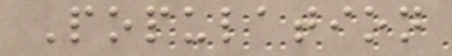Population
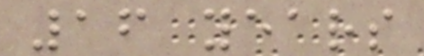16 years
